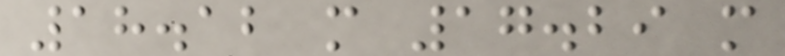18.12 m 17.29 m
